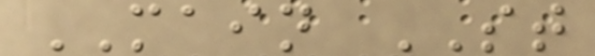MAIN ST
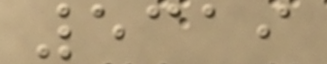5319
